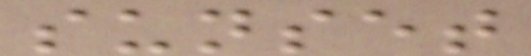sunset
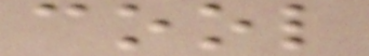cool
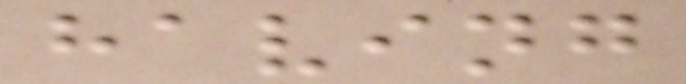having
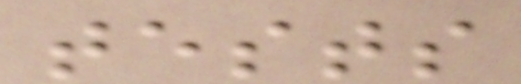tests
